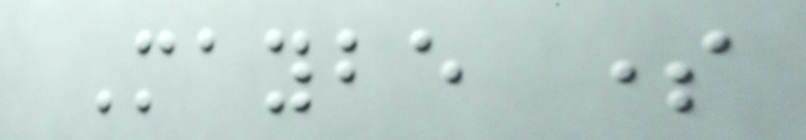Maybe some
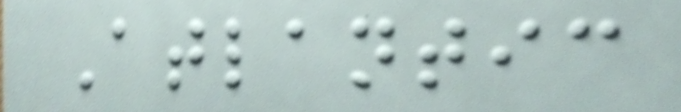Atlantic
